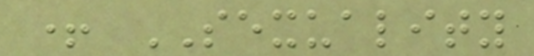+ SEXUALITY
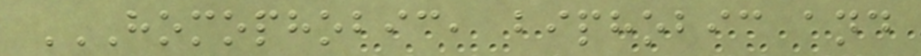HOMOPHOBIC, BIPHOBIC AND
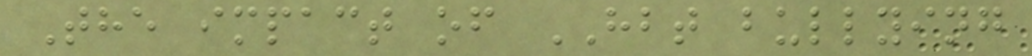The impact of HBT bullying
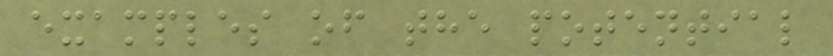examples of the potential
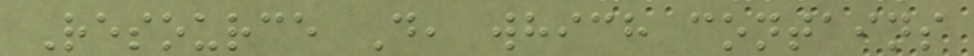Resource D, which contains
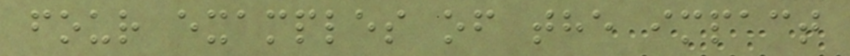four examples of the impact
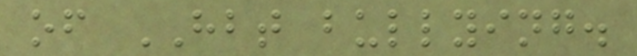of HBT bullying.
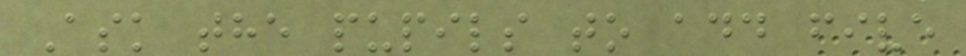Ask the pupils to add five
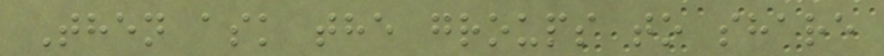Then ask the groups to share
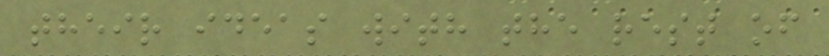their ideas with the rest of
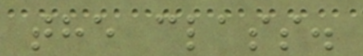the class.
